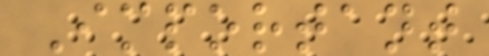Important
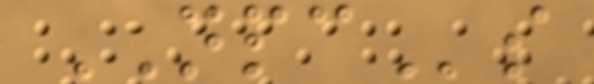NPCs
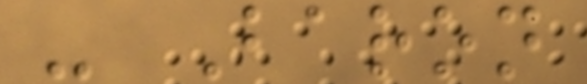- Baron
